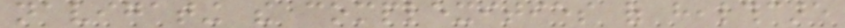navigating the complexities of healthcare
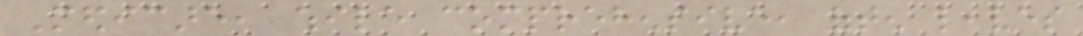Medicare, while comprehensive, often leaves
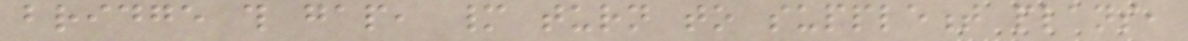bridge this gap, many turn to supplement plans,
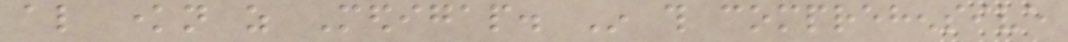also known as Medigap. In this comprehensive
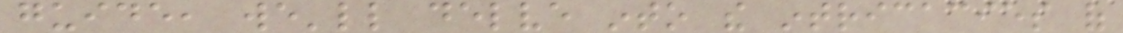guide, we'll delve into the intricacies of
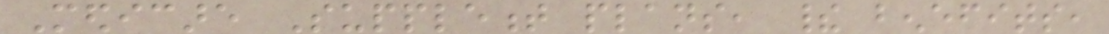Medicare Supplement plans, their benefits,
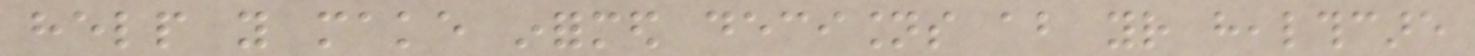help you make informed decisions about your healthcare
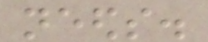needs.
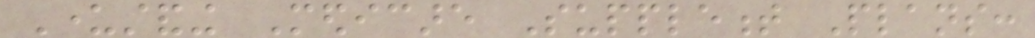Understanding Medicare Supplement Plans:
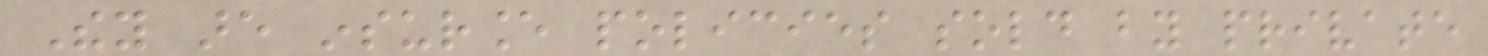They are insurance policies sold by private
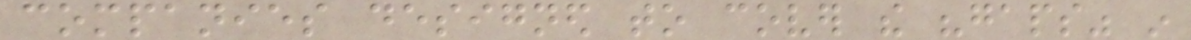companies designed to cover the "gaps" in
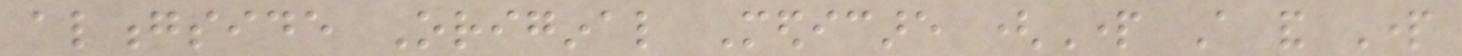alongside Original Medicare (Part A and Part
